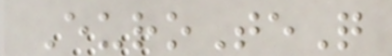EuroTeQ
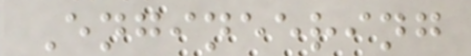Engineering
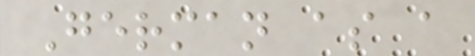German as a
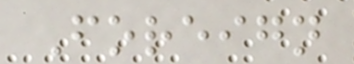Foreign
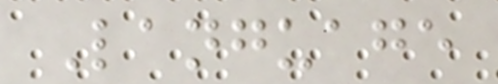Language
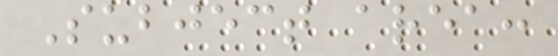Subject area:
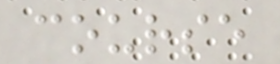course
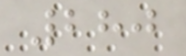280
